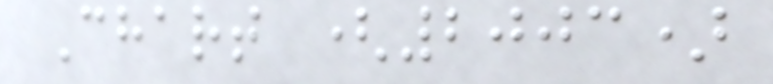Chart (2003)
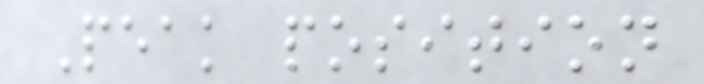Peak position
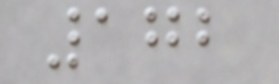172
